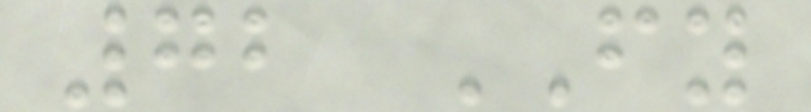72 FY
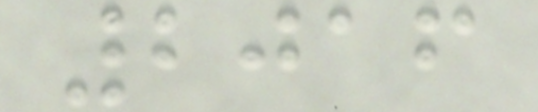2016
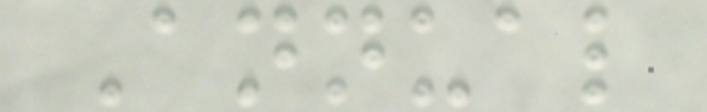Annual
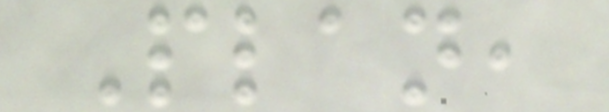Plan,
